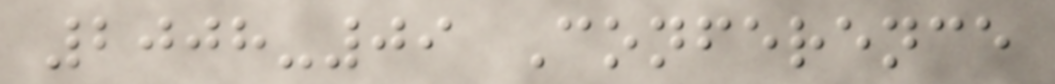2008-09 Conference
